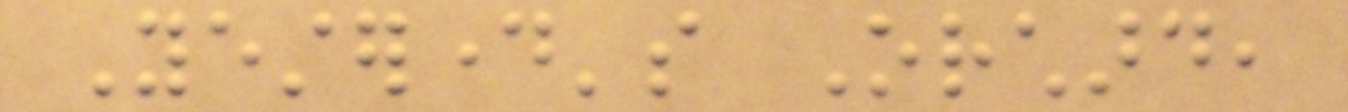Yesterday's Orchard,
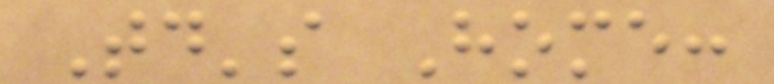Today's Home:
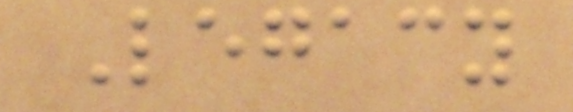Legacy
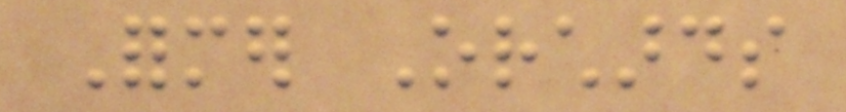Former Orchards
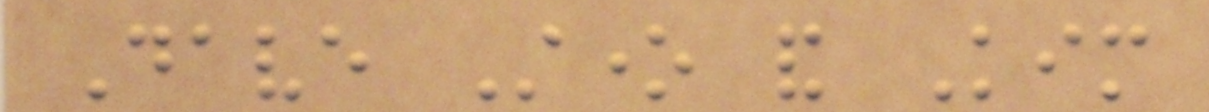Dave Stone and Kim
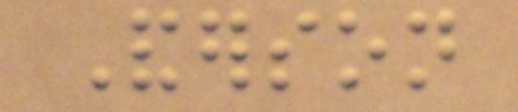Anderson
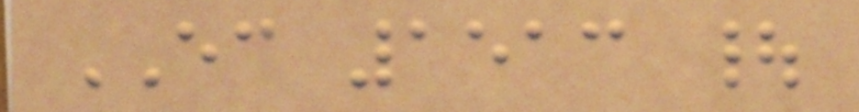EC 1513 |
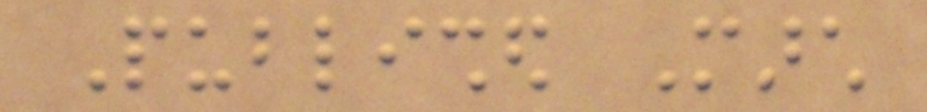Published March
